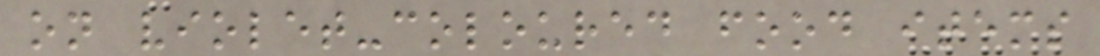on violet-coloured food items
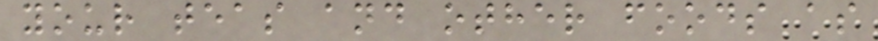your teas and other foods as
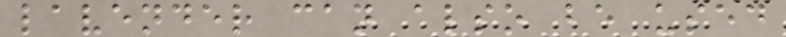lavender can also be used
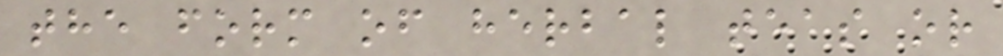the form of herbal teas or
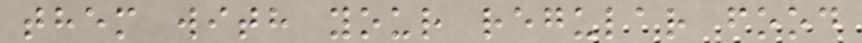them with your regular food
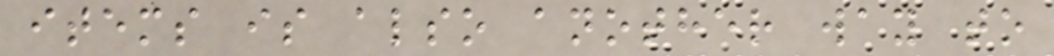items is also another way to
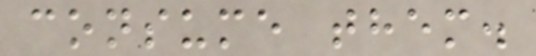consume them.
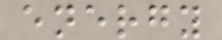energy
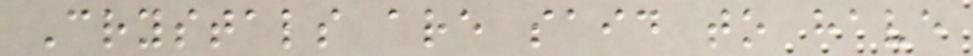Crystals are said to have
